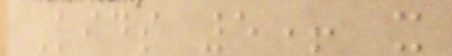Kids 5+ x
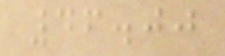46.00
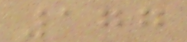177
